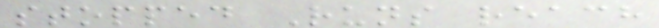stopped Runs reach
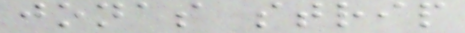jonas strip
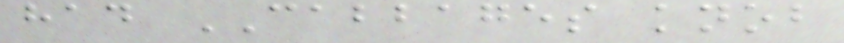had CABBAGES knob
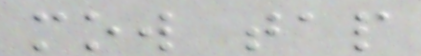mow tap
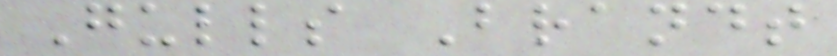Gulls Brandt
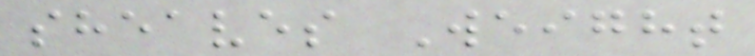sheaves Weight
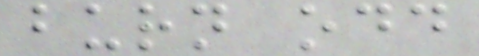burn odd
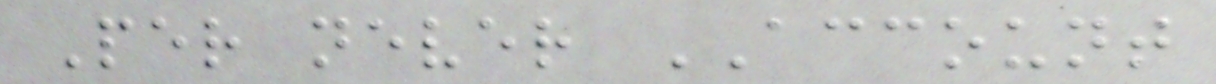Per never ACCOUNT
